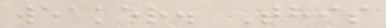weaker. This
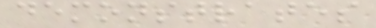demonstrates
